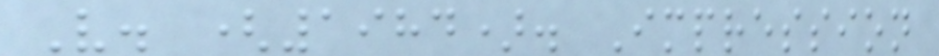V. (1984). Impression
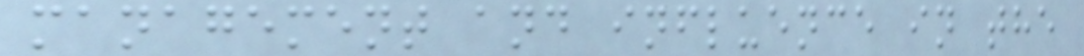management and influence in the
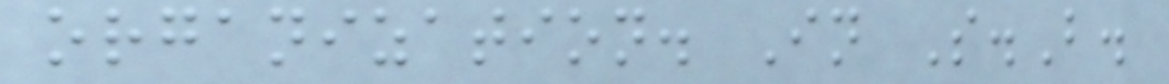organization. In S.B.
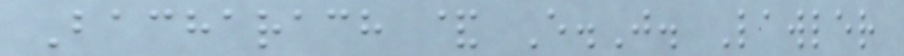Bacharach & E.J. Lawler
